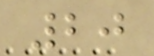20
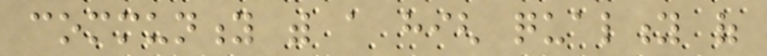community with a high quality of
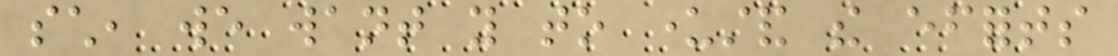such, we want you to understand the efforts
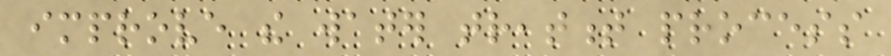improve the water treatment process
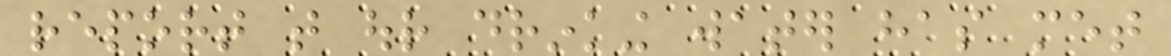report that our drinking water has met
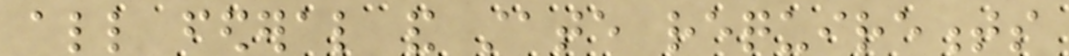all federal and state requirements
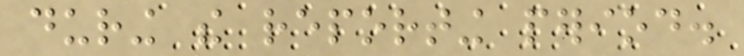during the reporting period.
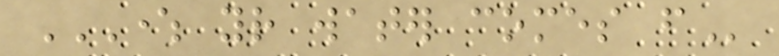WHERE YOUR WATER COMES FROM
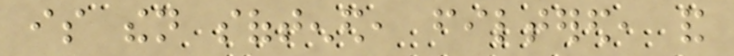is then softened, filtered, and
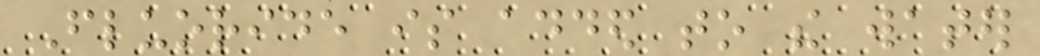Fluoride is added to the water
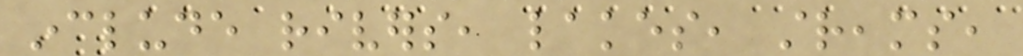include rivers, lakes, streams,
